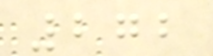272
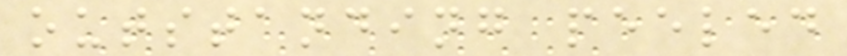outstanding peeled
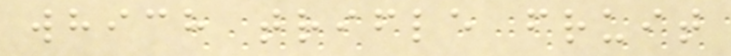which trifle fruit
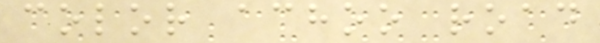color achoo road
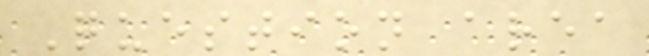Question area
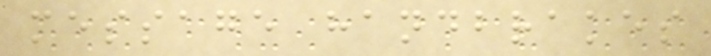message handbrakes
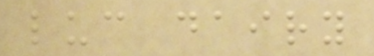luc dairy
